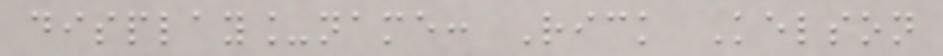display_name: Rick Kelson
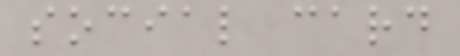social card
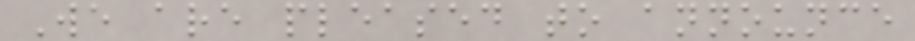We are pleased to announce
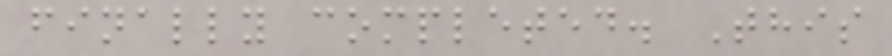finally completed. This
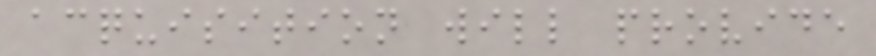acquisition will provide
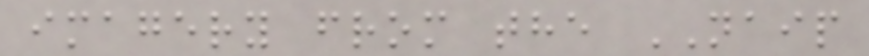imagery from the NAIP
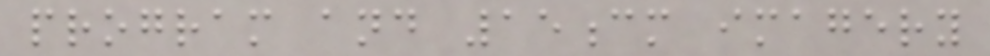program and 15cm imagery
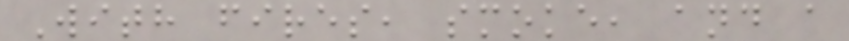With fires, smoke, and a
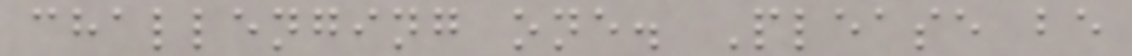challenging one. Please be
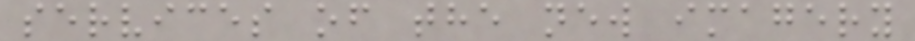services of the new imagery
